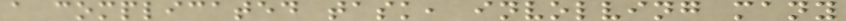a complicated task, involving many
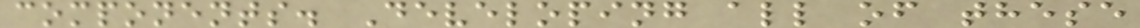components. Developing all of these
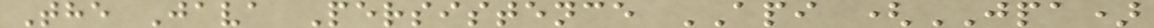The Java Persistence API (JPA)
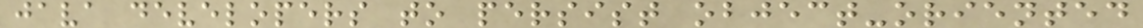java developers to persist object-oriented
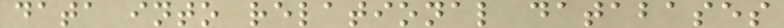data into relational databases
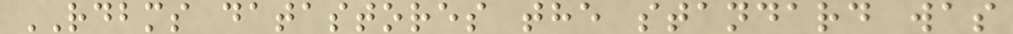RDBMS datastores the standard was
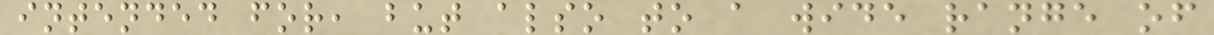intended for, but also to a wide range of
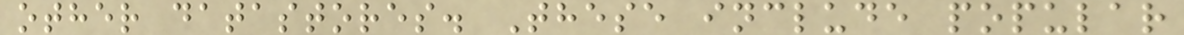other datastores. These include popular
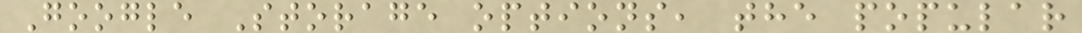Google Storage options, the popular
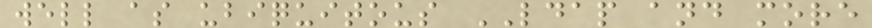well as ubiquitous LDAP and more
